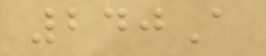240A
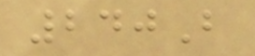240B
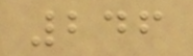246
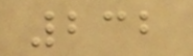232
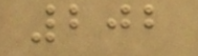202
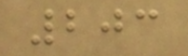203
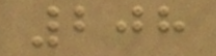208
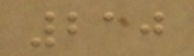210
